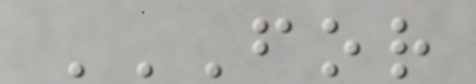FOR
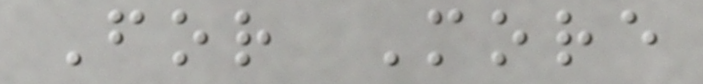For More
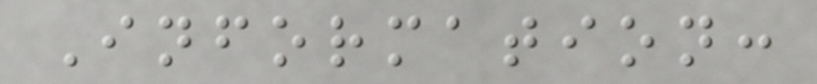Information:
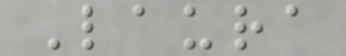Laura
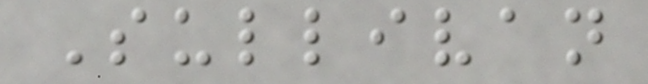Sullivan
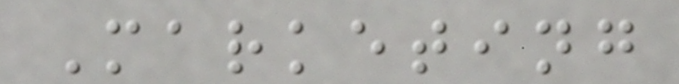Marketing
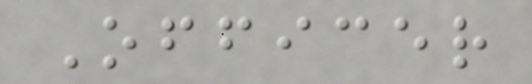Officer
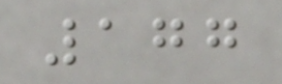177
